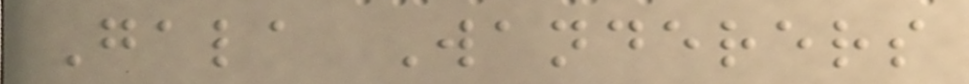Gala Wanderers
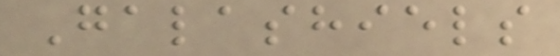Galashiels
